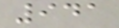941
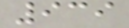939
